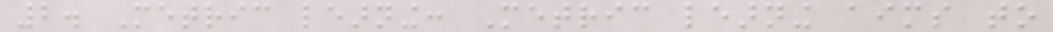2. Metric learning: Metric learning aims to
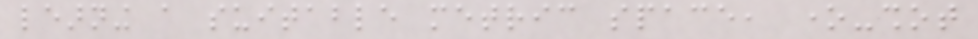learning a suitable metric space, one-shot
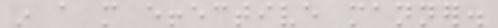in a more effective manner.
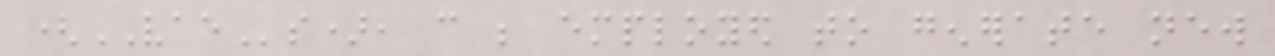(VAEs), can be employed to generate new
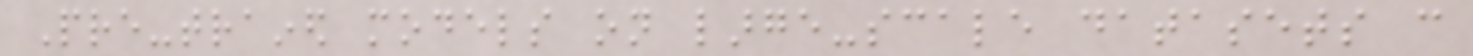Pre-trained models on large-scale datasets can
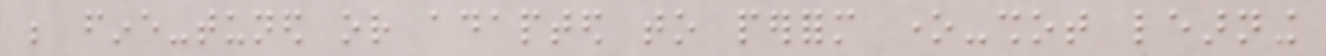be fine-tuned or adapted to perform one-shot learning
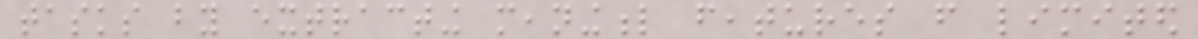tasks by extracting meaningful features from limited
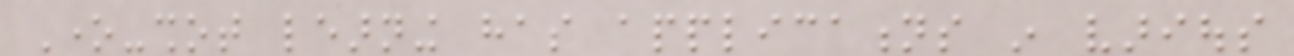One-shot learning has applications in various
